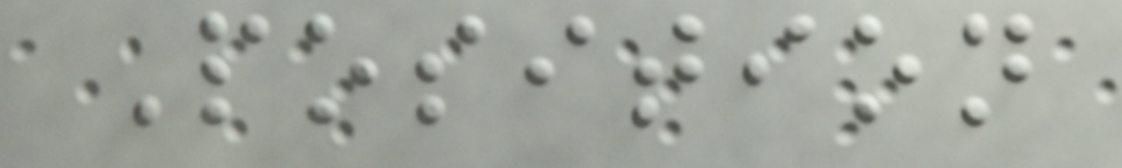Position
